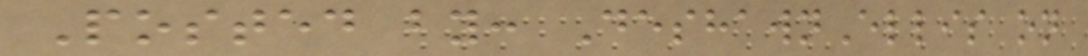Posted by: DeshawnEllis on
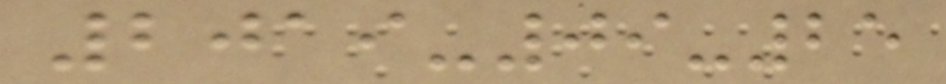2019-09-25
